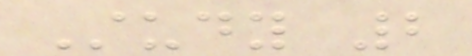Study 2
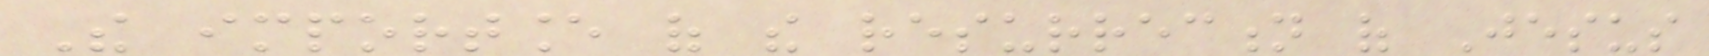The importance of the resurrection of Jesus
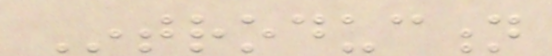Introduction
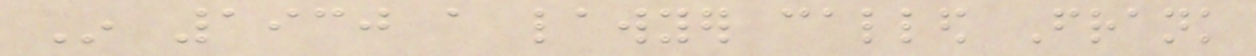In 1930 a lawyer called Frank
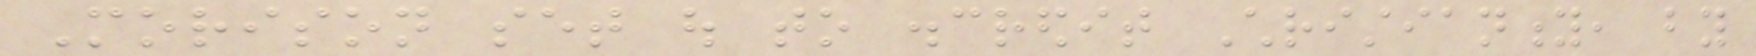Morison set out to discredit Christianity, by
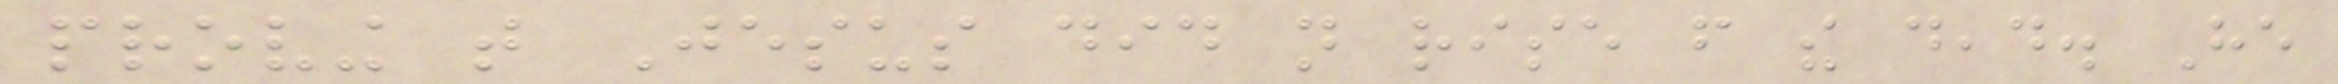proving that Jesus did not rise from the dead. He
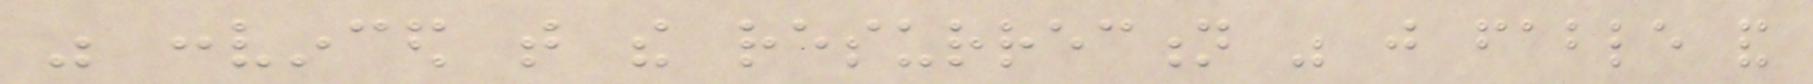was convinced that the resurrection was just fable and
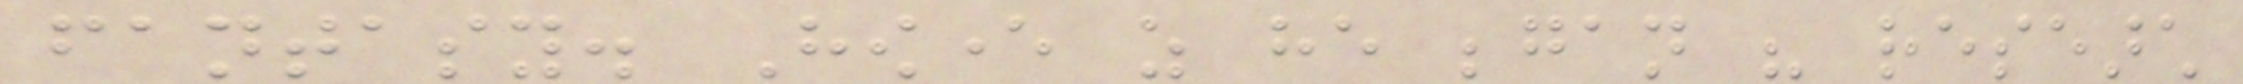fantasy. However as he began his research
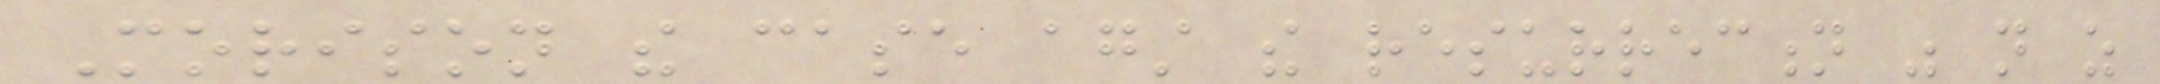Morison the case against the resurrection was not as
